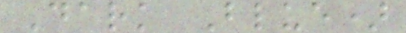Dark Blue)
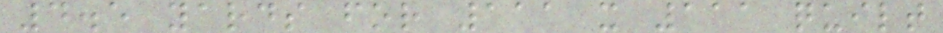4.5 yards for 111 x 111 quilt
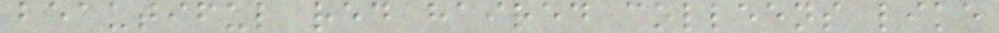beautiful red haired colleens like
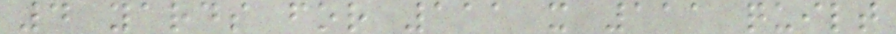4 yards for 111 x 111 quilt
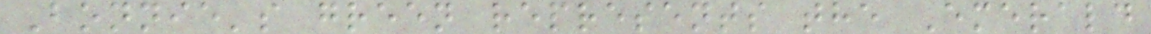Bonnie's green represents the Emerald
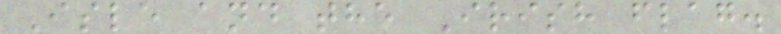Isle and the Irish flag.
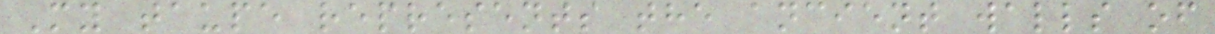My taupe represents the ancient walls of
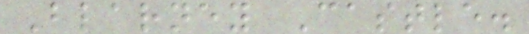Blarney Castle.
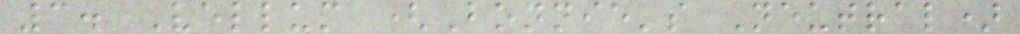3. Vellum (Bonnie's Neutral)
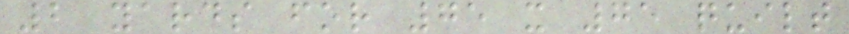2 yards for 75 x 75 quilt
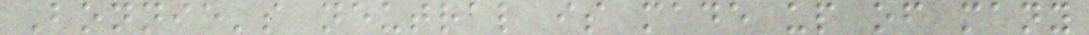Bonnie's neutral is made up of many
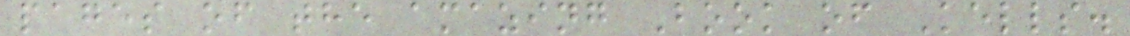pages of the amazing Book of Kells.
